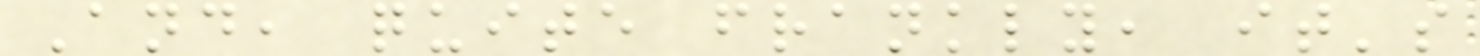And, quite frankly, it's
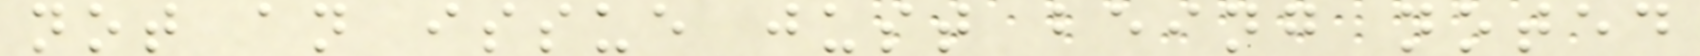not an issue just being noted
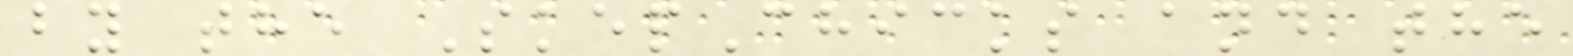by the SkepChicks and the
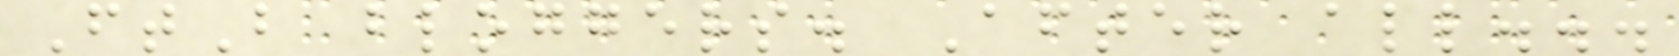FtB bloggers. After all...
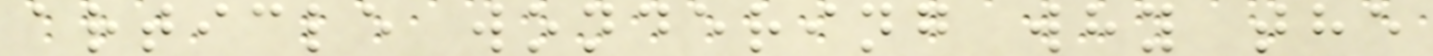article wondering why the
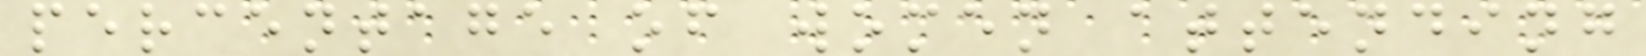percentage of women attending
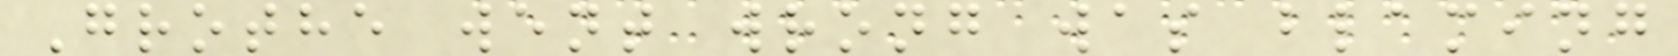Grothe went wrong was blaming
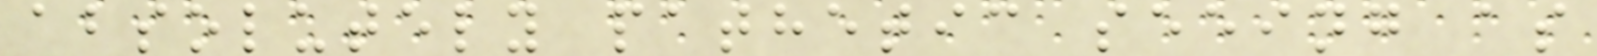absolutely pathetic seeing as
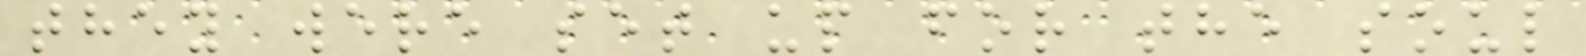they were set up for the soul
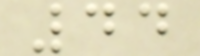44
